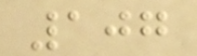107
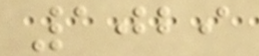1029
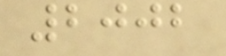2002
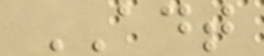ADT
